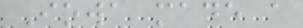Iowa made a
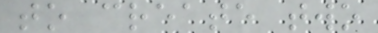to create two
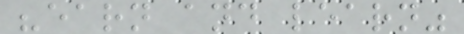"earn and learn"
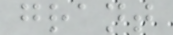grant
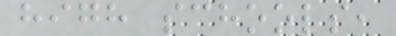high schools,
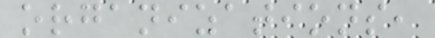organizations,
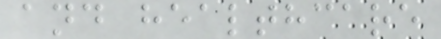and healthcare
